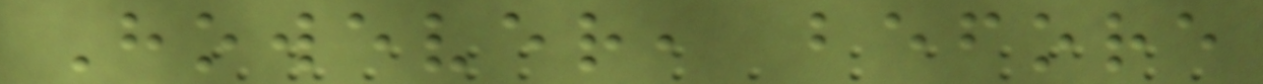However, before
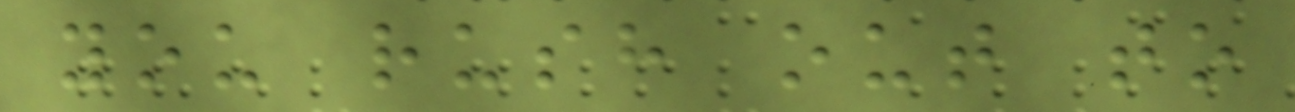you rush out to
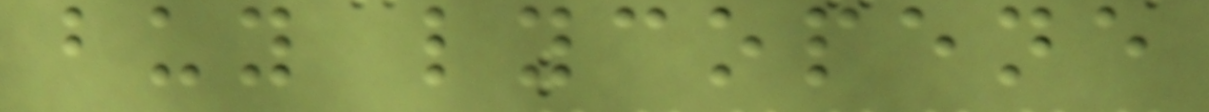buy lycopene
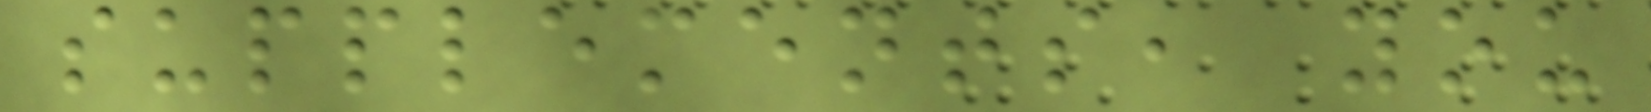supplements, you
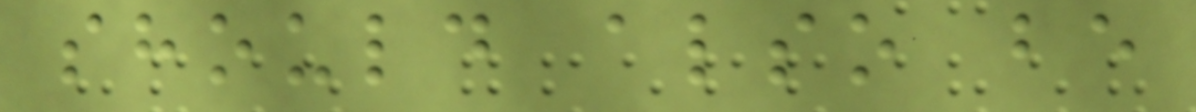should also be
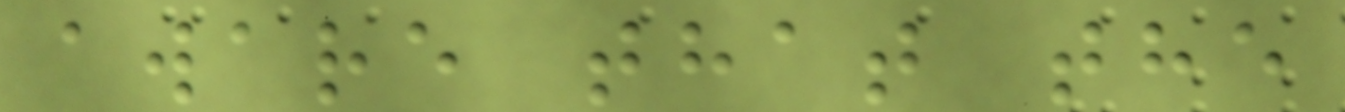aware that the
